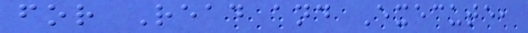for Read and Execute,
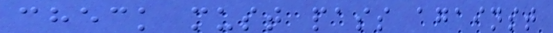check must pass against
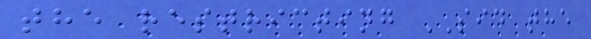the restricting SID the
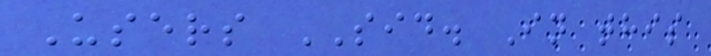Users SID. In this
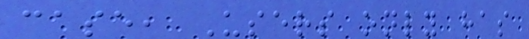case, Users only has
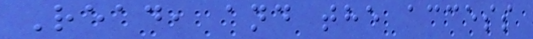Read, and the access
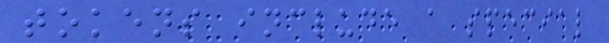tokens include a special
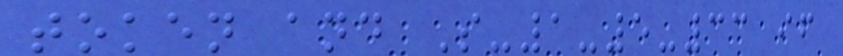token and S-1-5-33 if
